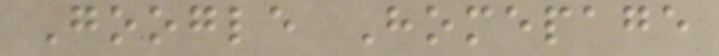Google Homepage
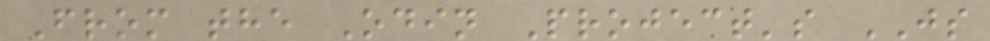From the Odin Project's JS
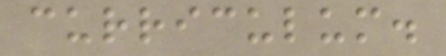curriculum.
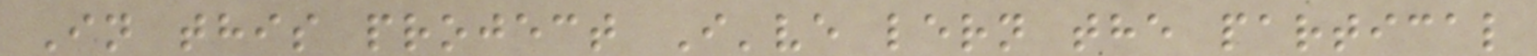In this project I've lern the partical
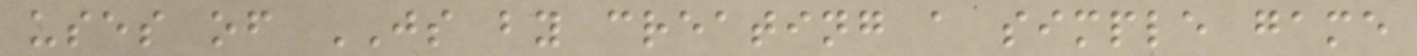uses of JS by creating a simple game
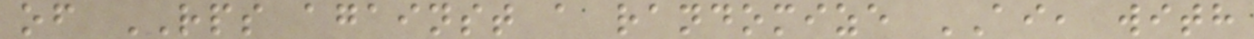of RPS against a randomize AI, with
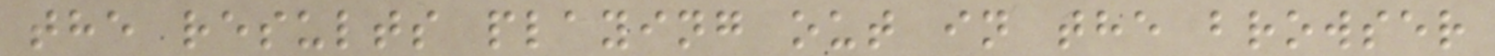the results playing out in the browser
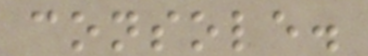console.
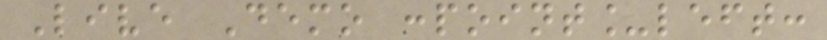Live Demo :point_left:
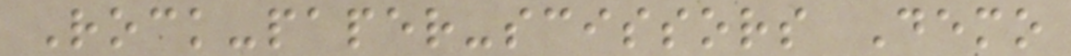Rock-paper-scissors Demo
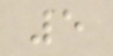5
